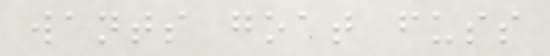wants goat fuss
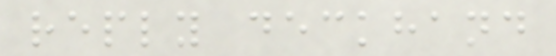reply deckhand
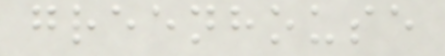greenhouse
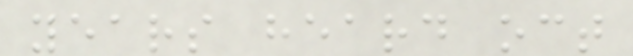years heard oct
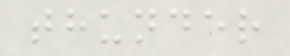thunder
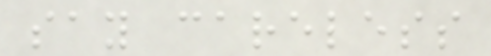say careless
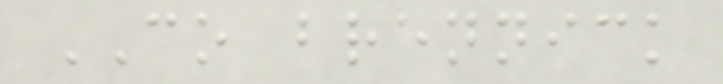CO brennick
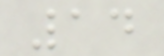14
